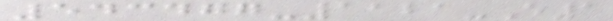543477-1121-E1
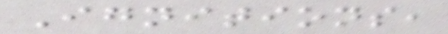Ignitions,
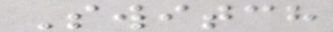Switch
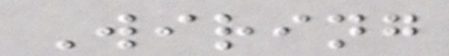Wiring
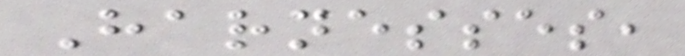Harnesses,
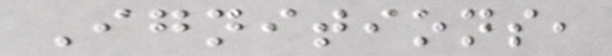Ignitions,
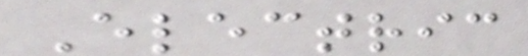Electric
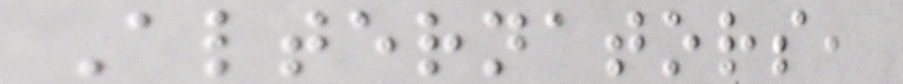Alternators,
